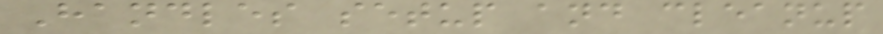Handles setup and cleanup
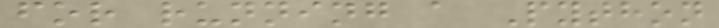for running a Python
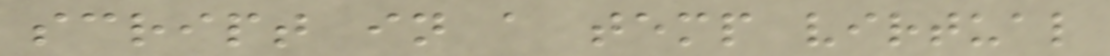script in a temp virtual
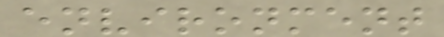environment
